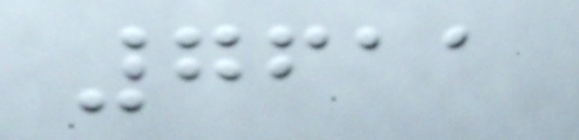7611
